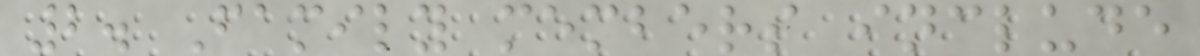2. Family members include
